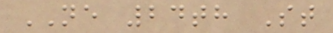NE 24th St
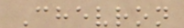Chevron
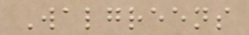Walgreens
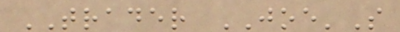TRADER JOE'S
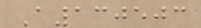A130503
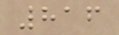816
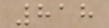818
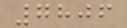7806
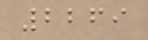2269
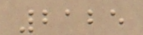2125
